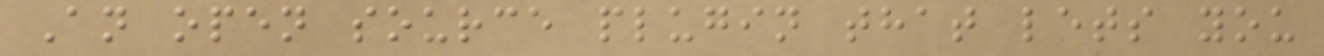An open source plugin that lets you
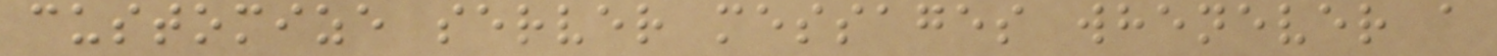customize server messages whenever a
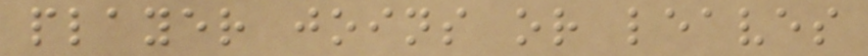player joins or leaves
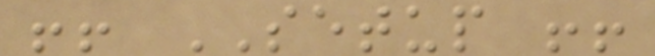!! SETUP !!
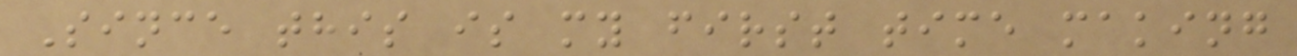Since this is my first time making
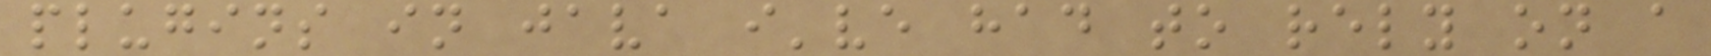plugins in java i've had to rely on a
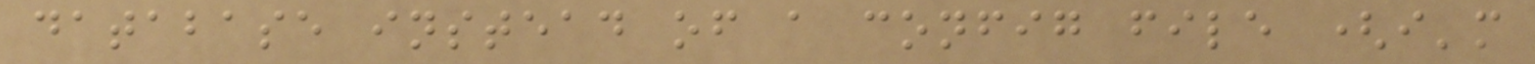database instead of a config file (i'm
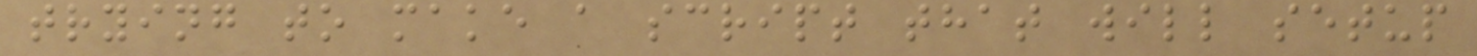trying to make a script that will setup
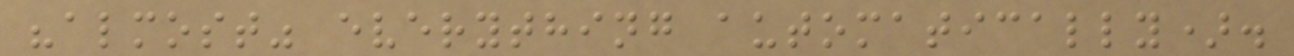"almost" everything automatically).
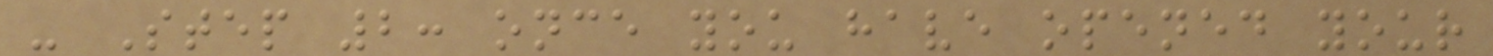- Step 2: once you have opened your
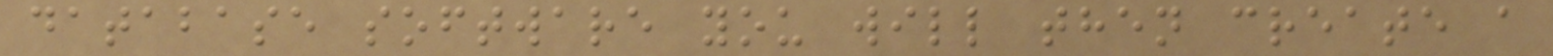database software you will then create a
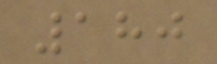180
